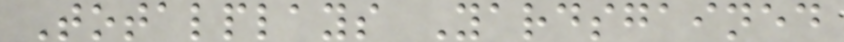Totalplays Yardsgained
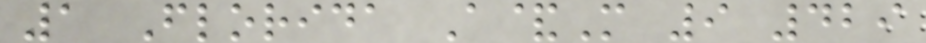1 Florida A&M 9 429
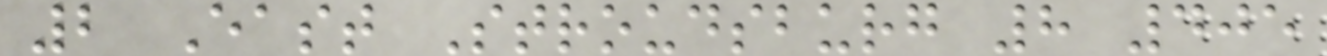2 East Stroudsburg 8 405
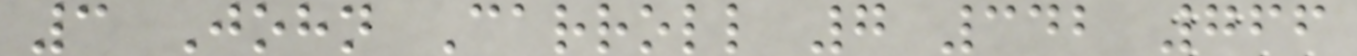3 John Carroll 7 342 766
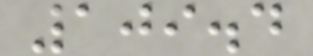109.4
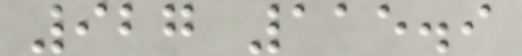927 115.9
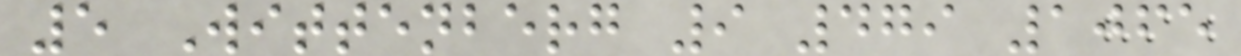5 Wittenberg 9 479 1065
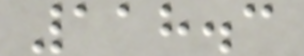118.3
